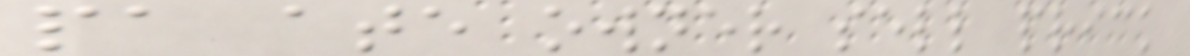pa ate owner sell prick
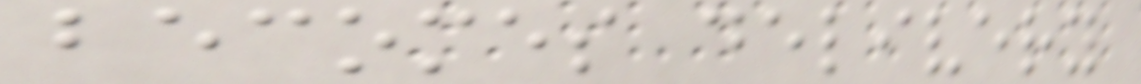becomes delivery
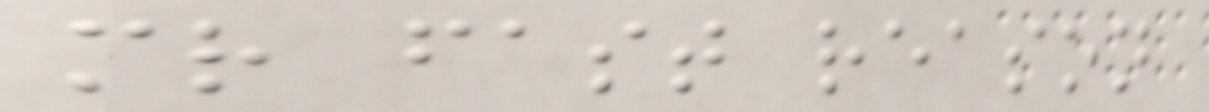mr fast reason
